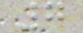7
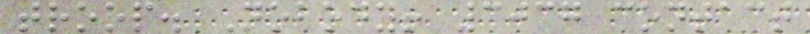troop. Nobody! 3037 contact
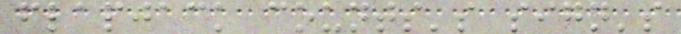flapjack counts's sign's
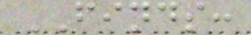FINDS:
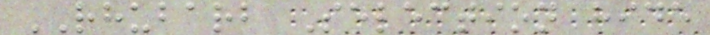RHUBARB Selection hide
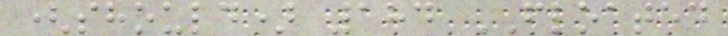(should) 184 FLOATED
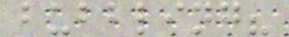bubbling?
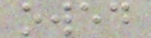owed
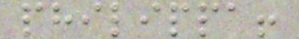philippa!
